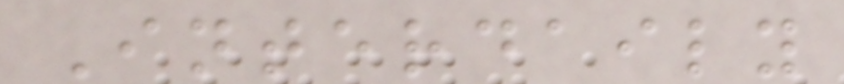Interdaily
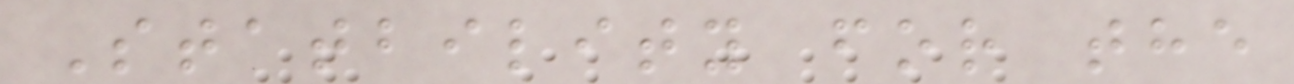Statbility for the
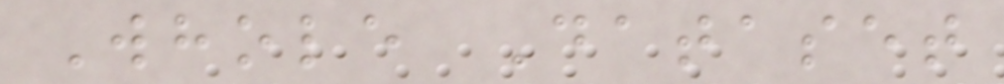Whole Dataset
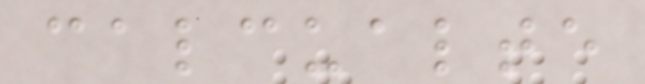calcualte
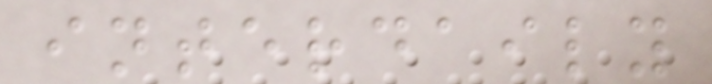interdaily
